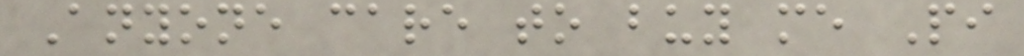Anyone care to buy me Pi
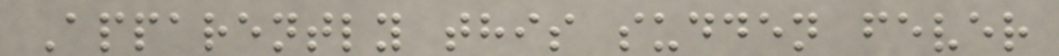Apparently this sudden fever
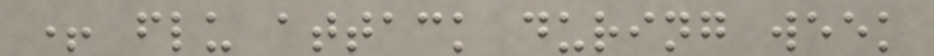+ flu attack during week
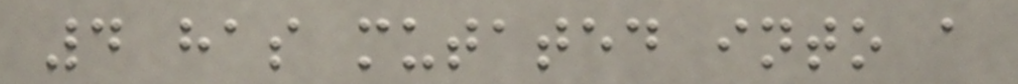4 has mutated into a
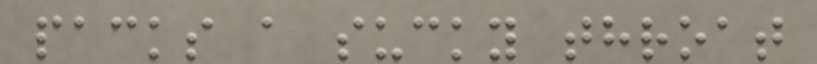packs a sucky throat
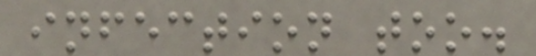infection too.
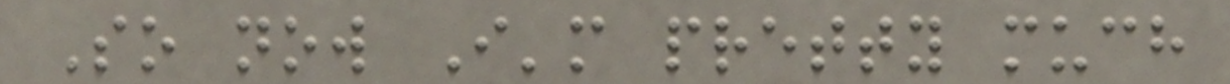So now I'm pretty much
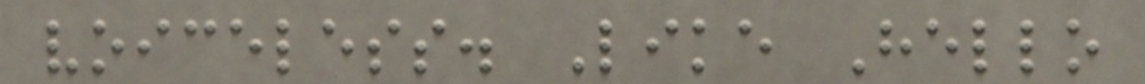voiceless. Like Hello
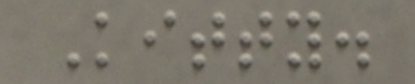Kitty.
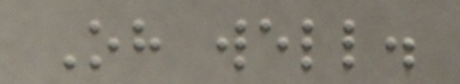Oh well.
